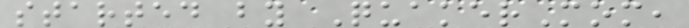started by QuakerMom,
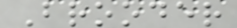Brooder
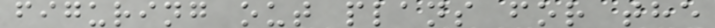figuring out plans for the
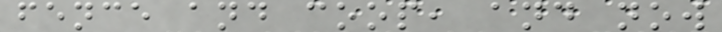fence and coop, and now
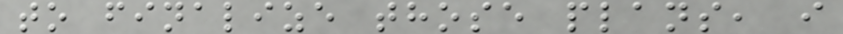to finalize those plans, i
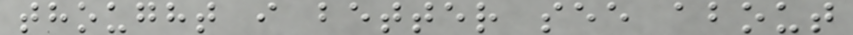thought i better see about
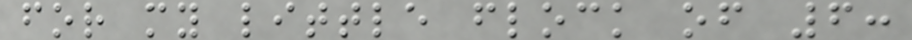for my little flock of 6:
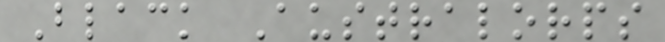Black Australorps
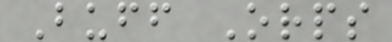Buff Orps
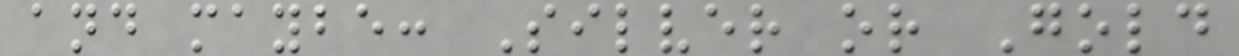and maybe: Silver or Gold
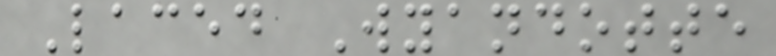Laced Wyandotte
